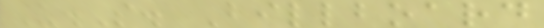U.S. Billboard
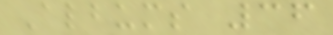Albums 36
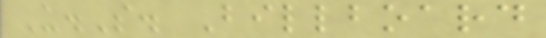U.S. Billboard
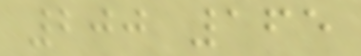200 165
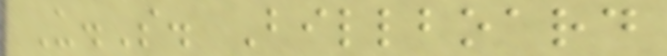U.S. Billboard
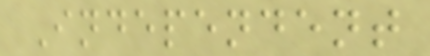Independent
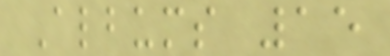Albums 15
